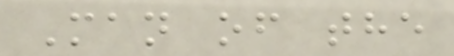Man of the
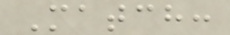Match:
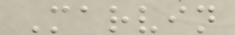Marvin
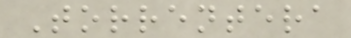Torrentera
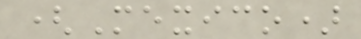(Mexico)
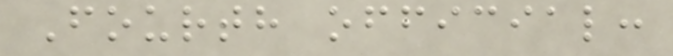Fourth official:
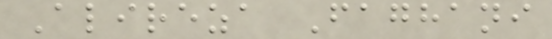Alireza Faghani
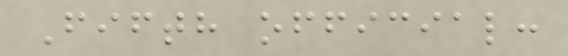Fifth official:
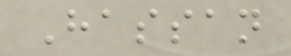Hassan
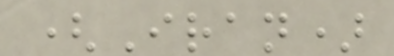(Iran)
